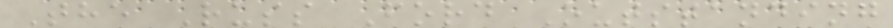The Russ Ford Outstanding
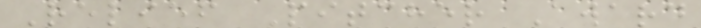Relief Pitcher Award
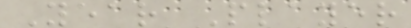Year Player
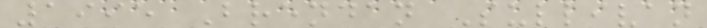1995 Brendan Sullivan
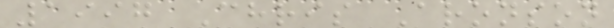1997 Chris Aronson
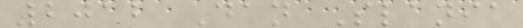2012 Dan Slania
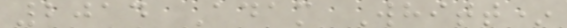2014 Adam Whitt*
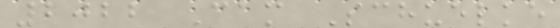2022 Cam Schuelke
